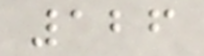126
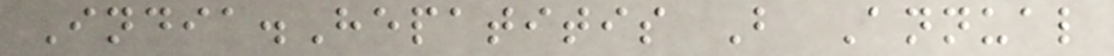India.Hepatitis B Annual
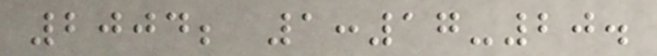2004; 1:17-20.
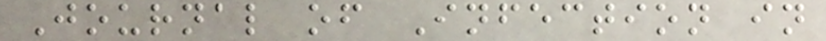Journal of Infection in
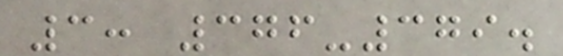3: 376-379.
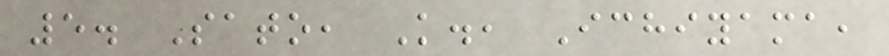5. Sato, K., Ichiyama,
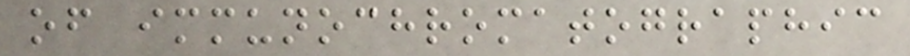of immunochromatographic
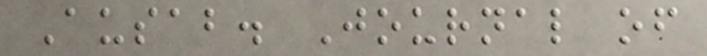Ausab. Journal of
